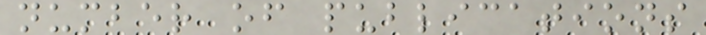number of publications
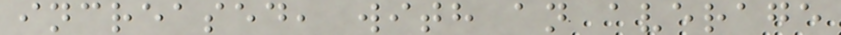increased, with an average
